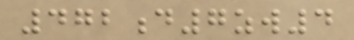472d7zw4
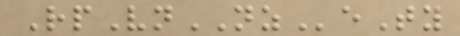RpVnNZeTy
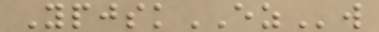YpjskEZw
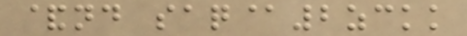&nd saq@2zckk
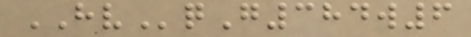HVqG384w6
